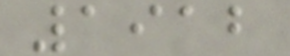1912
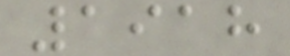1918
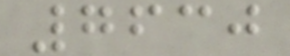7630
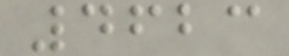4623
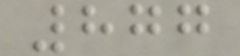877
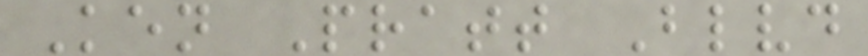Ken Pratt Blvd
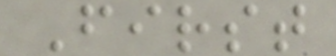First
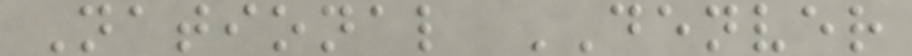National DENVER
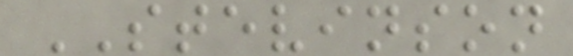STEVINSON
